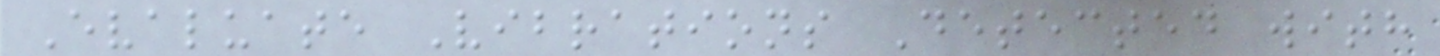Evaluate Vibrations Detected with
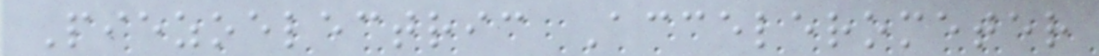Piezoelectric Accelerometer
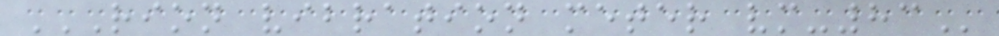RION VIBRATION METER VM-83
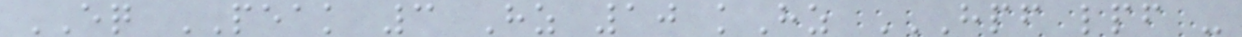EQ PEAK 3 Hz 10 kHz HPF LPF -
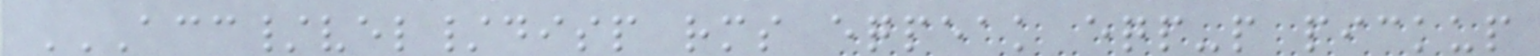ACC/VEL/DISP RMS EQPEAK EQP-P PICKUP
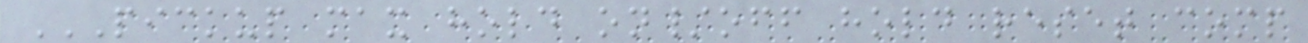PICKUP MAX HOLD ON/OFF HOLD RESET COMP
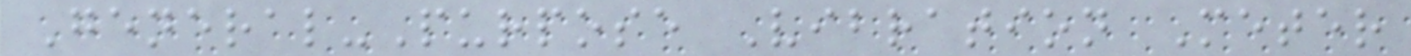General-Purpose Vibration Meter
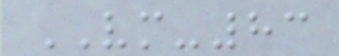VM-83
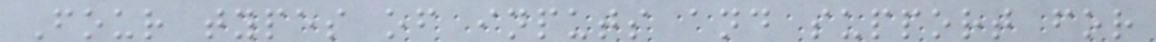Four types of inputs and support for
